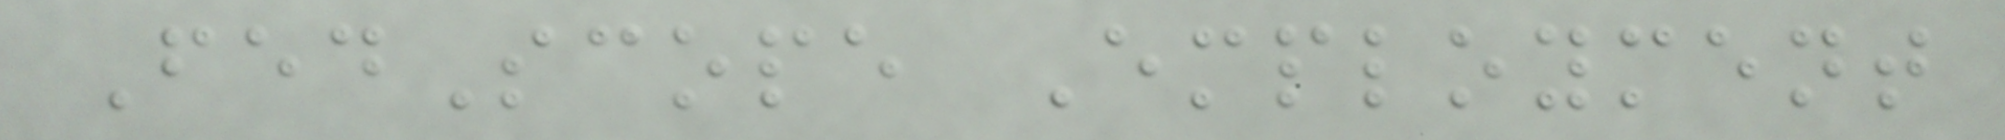FedScope Employment
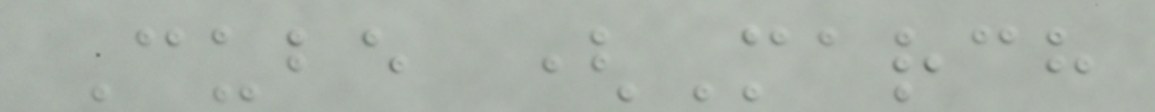Cube (March
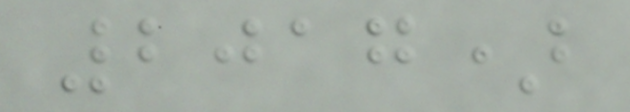2017)
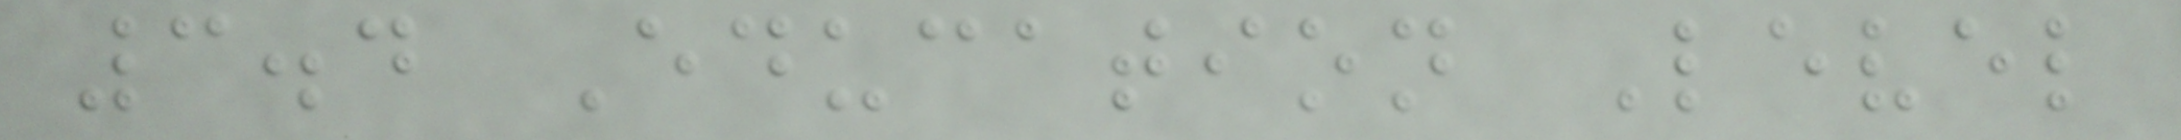3.4 Education Level
